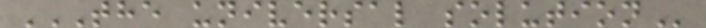THE UNIVERSAL SOLUTION
